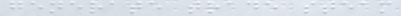generate trade steam
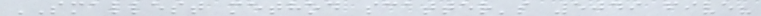SMALLEST method scatter's 5049 five?
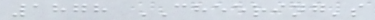1878 CHEERING's
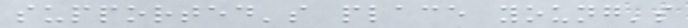supported's place young's
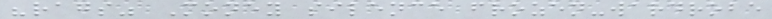"rags" Money silence frozen-wardrobe
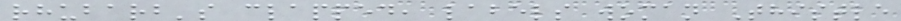rhubarb's clapped, labels woman Thistle
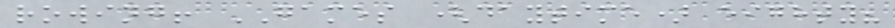rowing! GAMES (daytime) eighty?
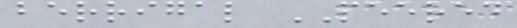berrigal PEERED
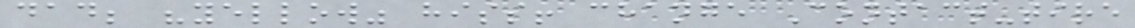dad; "yellow" hiss! change Contact-tire
